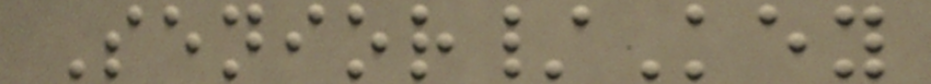Senior/Key
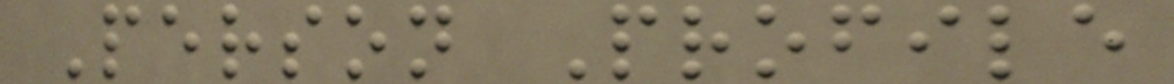Person Profile
